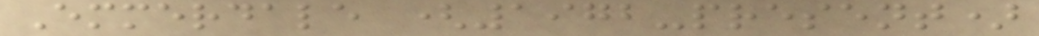Emmerdale (1972-present)
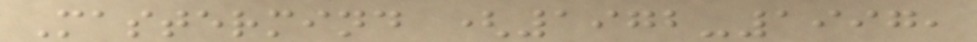Mastermind (1972-1997,
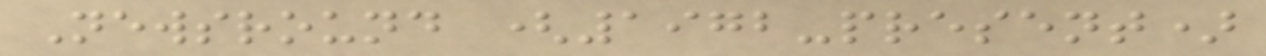Newsround (1972-present)
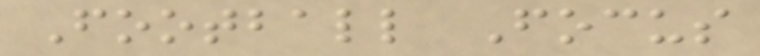Football Focus
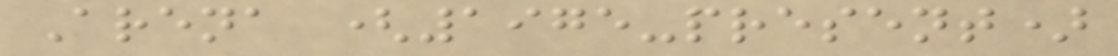Arena (1975-present)
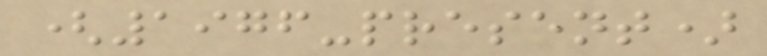(1976-present)
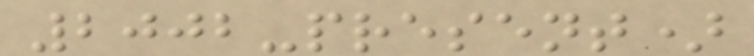2002-present)
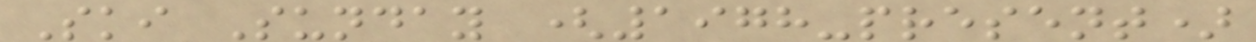Ski Sunday (1978-present)
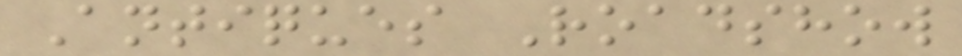Antiques Roadshow
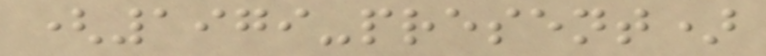(1979-present)
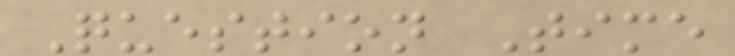Question Time
